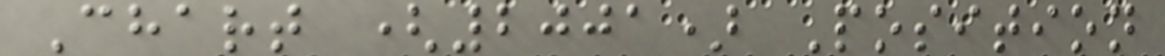Chart (2001) Position
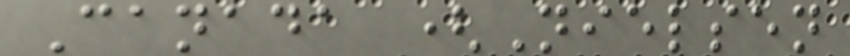Canada (Nielsen
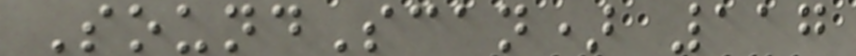SoundScan) 117
